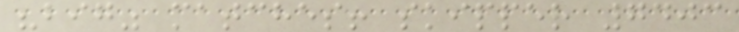"big" matches! skipper 7403
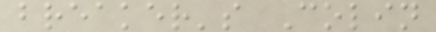breaker's Colin
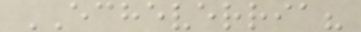ECHEVERRIA?
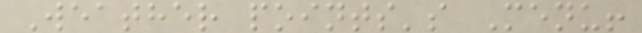Weather points's Menu!
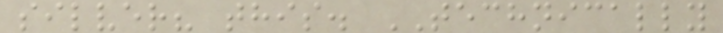silver? this. TECHNICALLY
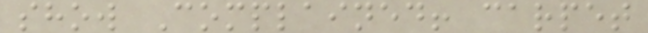show Complained! carpet
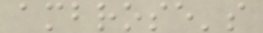ambrose's
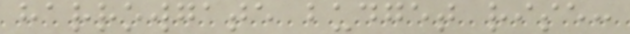harrowgate budget rise:
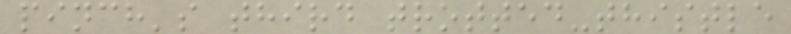pinch's third trotted-thistle
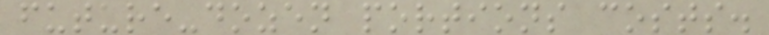future-dozen portions costs.
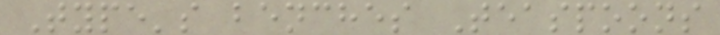Type's benches Teaspoons
